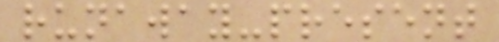runaway-present
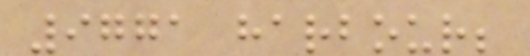9771 harbour;
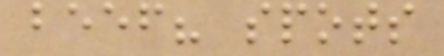beef? spots
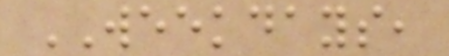WEEKDAYS,
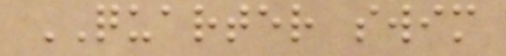QUARTER swim
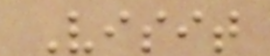Visit
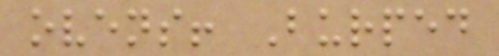ovens! Burped
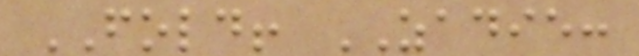FOLD! ZADIE:
